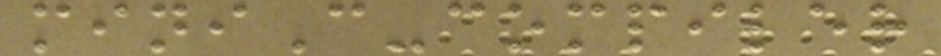miniC-compiler
